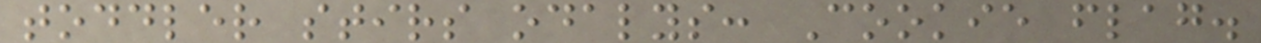toddler stirs odalys: Cookie flag.
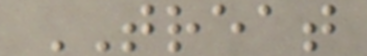TREAT
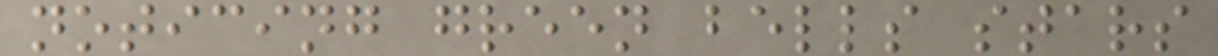noticing green bells stars
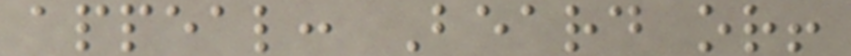appeal: Beard or!
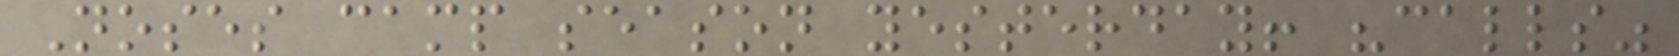Noses camp season yesterday! "calls"
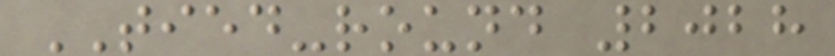TIED-round 2028
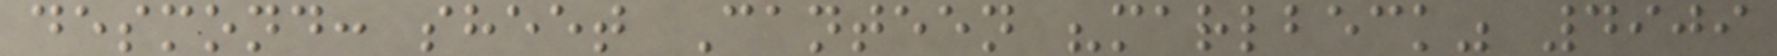desmond: sheet Canteen "marlbeck" 4909
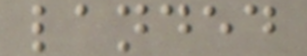landed
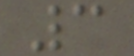3
